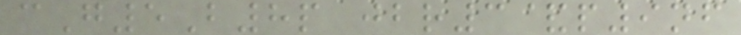cG5B8p jbr3&p9nf
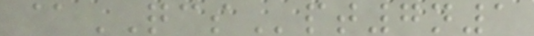@QCSpt7n1
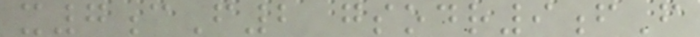x7cF2 gsodr9fF
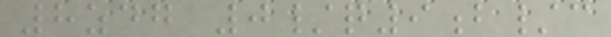8zdg 0/q9b/c
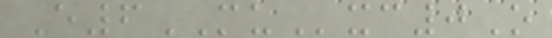E6MUxc0O
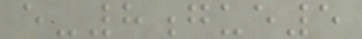e-8gue5
